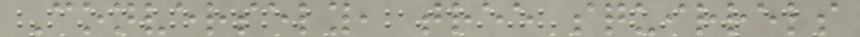Conversely, tree squirrels
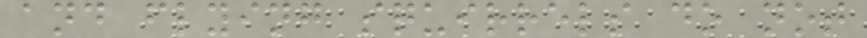and flying squirrels do not
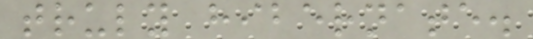truly hibernate.
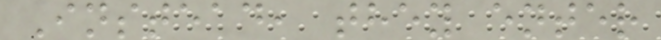Instead, they enter
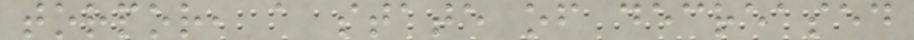torpor, a state of decreased
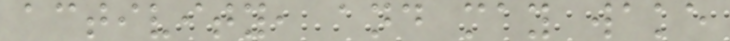activity, and may wake
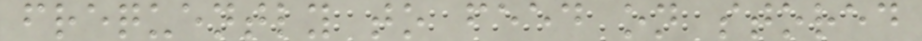frequently to feed on stored
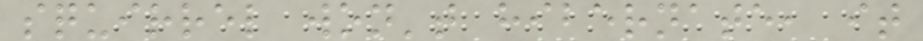squirrel won't hibernate, it
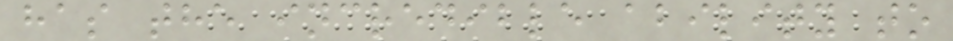has the incredible ability to
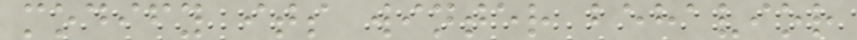modify its winter behavior
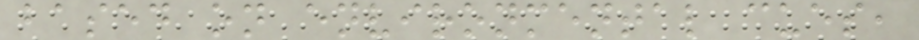based on environmental cues,
